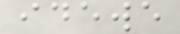idewe
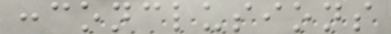:conclusions
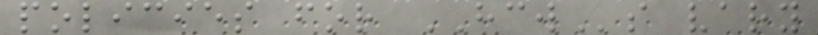policies for HCWs vary
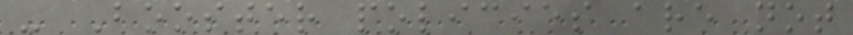- Booster policies are not
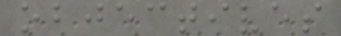objectives
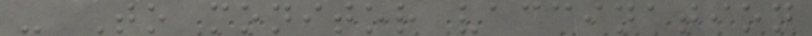- To monitor vaccination
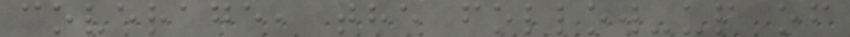coverage, the follow-up of
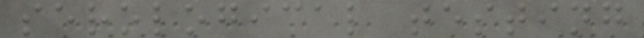serological testing
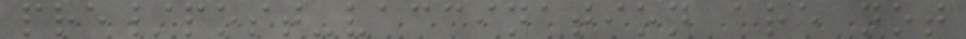pre/post-vaccination are not
